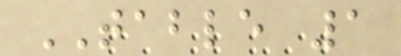TABLE 1
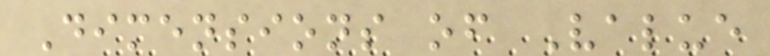Dimensions of Value
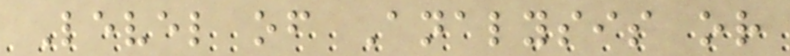Level of Analysis or
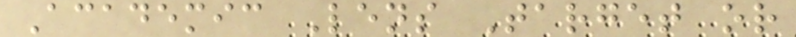Academic Lens Target or
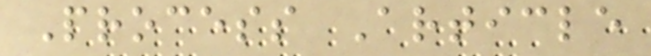Process Article
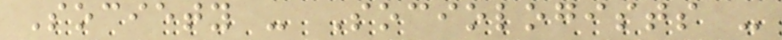Society - Sociologists -
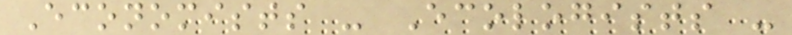Economists - Ecologists -
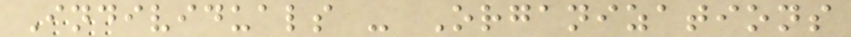Individuals - Organizations
